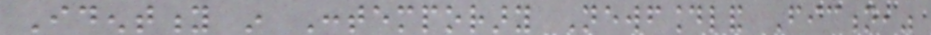Identity in Contemporary Newfoundland Fiction,"
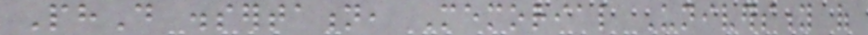PhD dissertation, Memorial University of
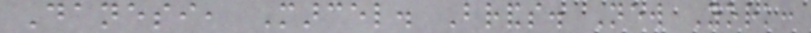Danesi, Marcel. Brands. New York:
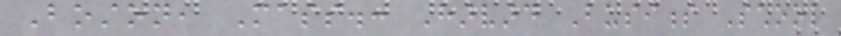Boston, Mass.: Harvard Business School
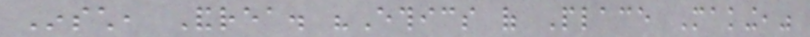Insch, Andrea. "Ethics of Place Making,"
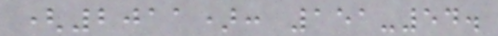(2011): 151-54.
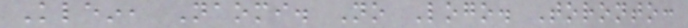Klein, Naomi. No Logo. Toronto:
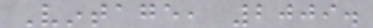Vintage, 2009.
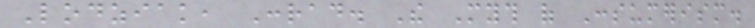Lodziak, Conrad. The Myth of Consumerism.
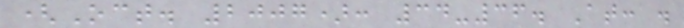(Oct. 2007): 34-36. At: .
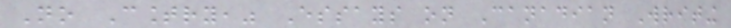No Country," Essays on Canadian Writing
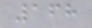168
